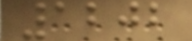1202
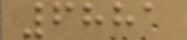6881
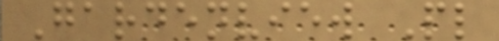Gardenview Pl
